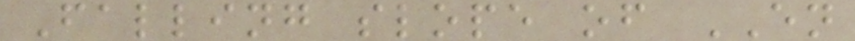Falling slope of EN
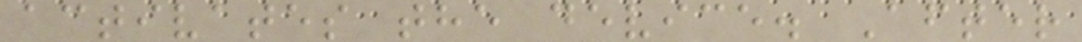activates the device. After
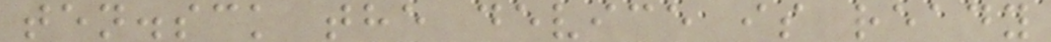ten.sck the device is ready
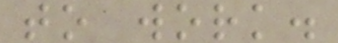to work.
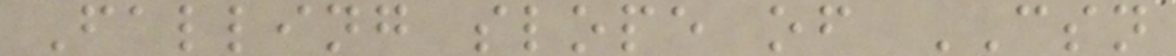Falling slope of CSN
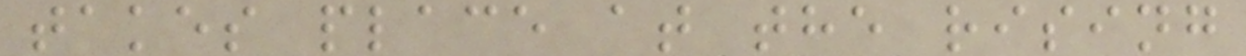takes place at the rising
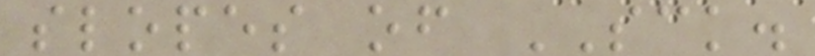slopes of SCK.
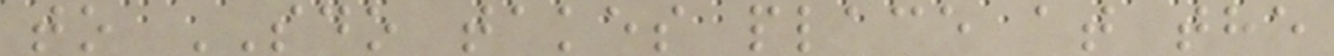to SDO takes place at the
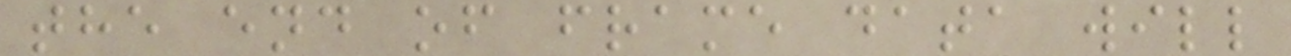the end of frame data will
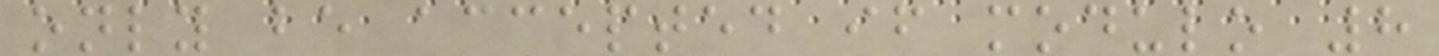only be accepted if modulo 8
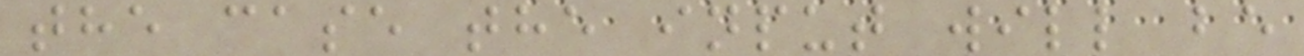the case the input will be
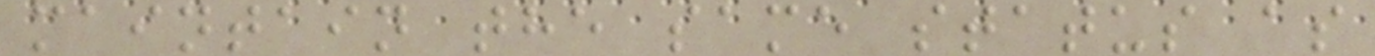maintain the same status as
